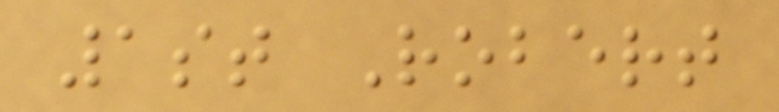1st Robert
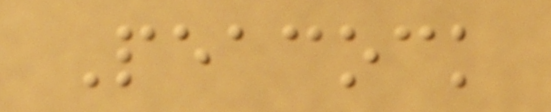Peacock
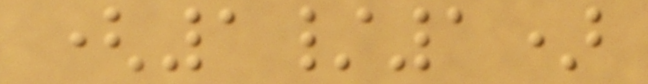(1/1)
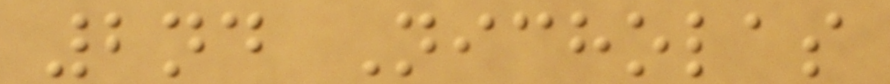2nd Nicholas
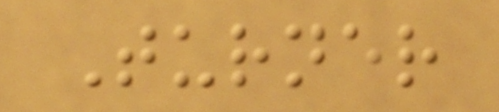Turner
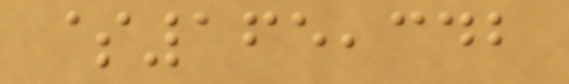$165,342
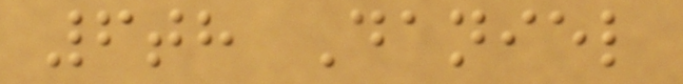6th Daniel
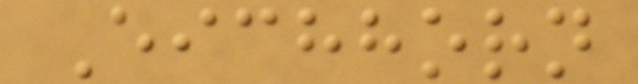Eichhorn
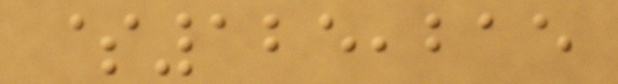$125,215
